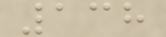138
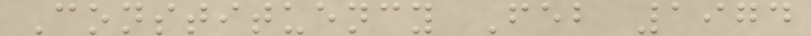Constituency Feb 1974
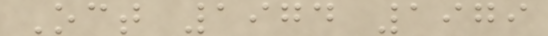Oct 1974 1979
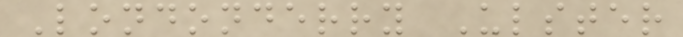Londonderry Ulster
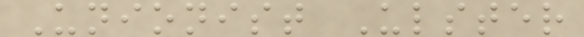Unionist Ulster
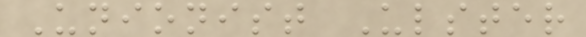Unionist Ulster
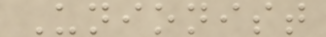Unionist
